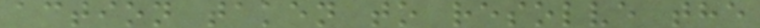action taken to resolve the
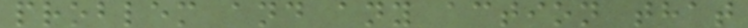problem and any action that
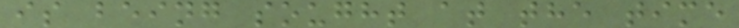is being sought at the time
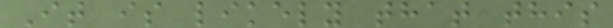It is likely that this
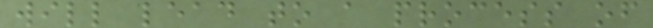will lead to a process of
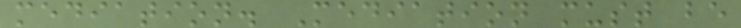mediation. Mediation must be
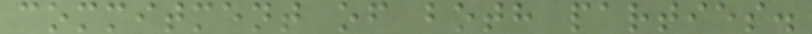commitment of both parties.
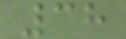38
